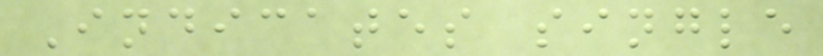Indicates single
